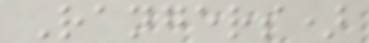Rangers)
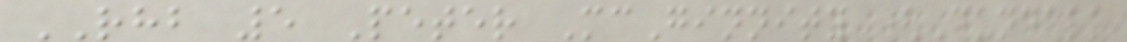RHB 5 Peter McGinnity (Dundalk
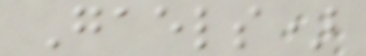Gaels)
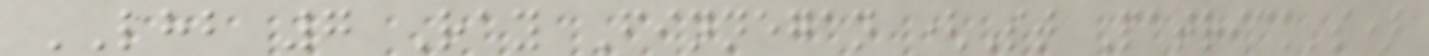LHB 7 Ray Finnegan (St Patrick's)
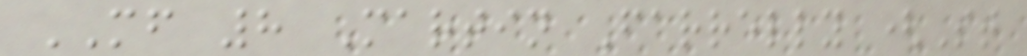MF 8 Martin Farrelly (St
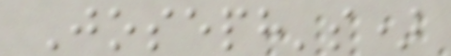Joseph's)
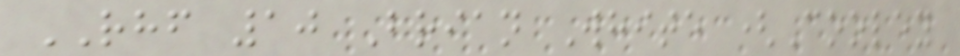RHF 10 Brian White (Cooley
